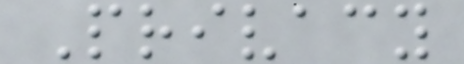Privacy
